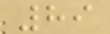89
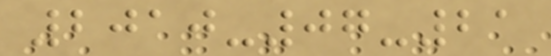2010-07-21
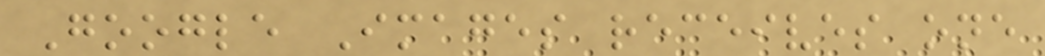Google Images receives one
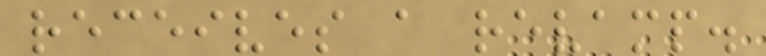receives a revamp.
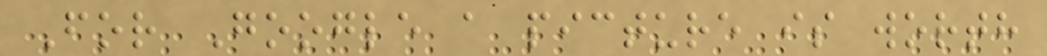For Google a picture is worth
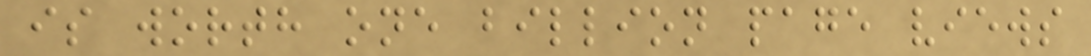is worth one billion page views
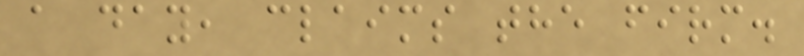a day, claims the firm.
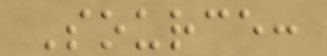Source:
